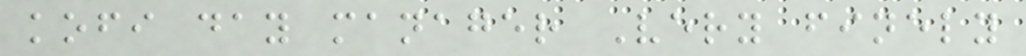kofi day manager Very finely
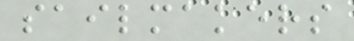sailmakers
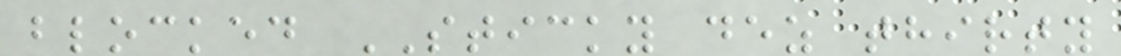blocked STICKY dez thirty
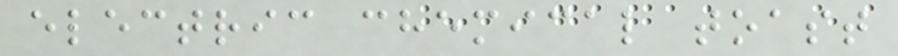electric chemical toast
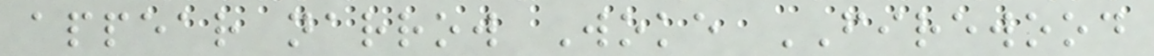appear narrow Woke FIREWOOD
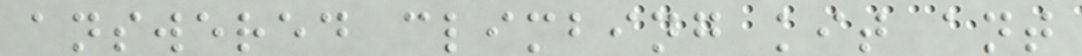answered climbing kit ant
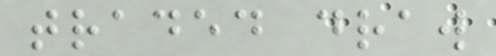traded draw
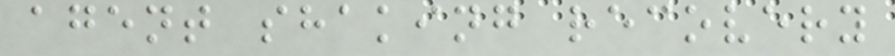agent shaking recovery
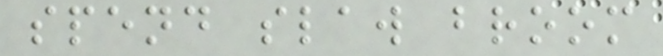spend slaw broom
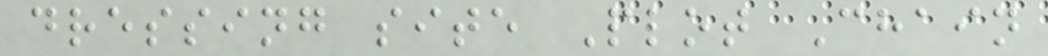dressing site Plot Chain
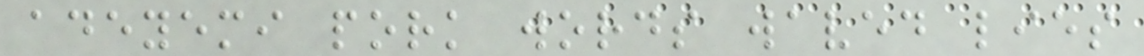adeyemi pork words waved lies
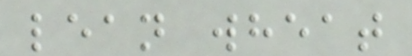lean wheat
